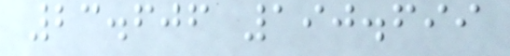23.606 190.699
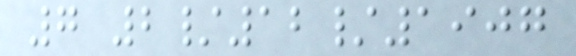7 2/12/1907
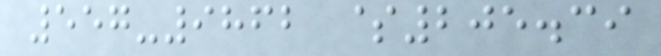557-9862 $205.39
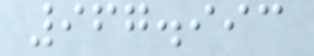967.993
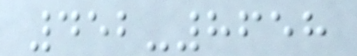452-8658
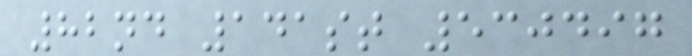82nd 141st 530497
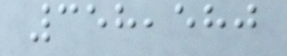358,580
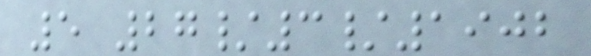5 27/3/1902
